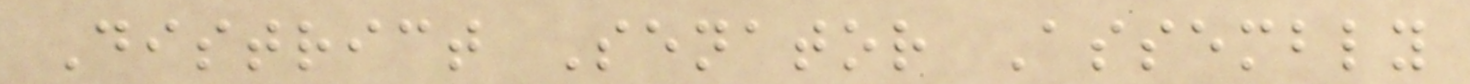District Senator Assembly
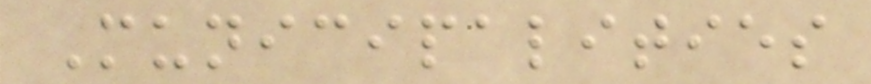Municipalities
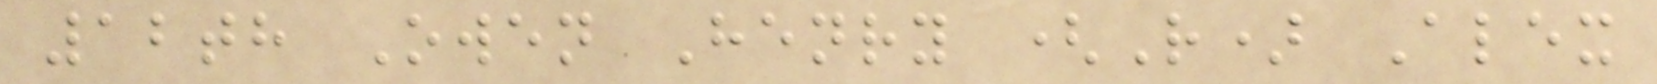12th Owen Henry (R) Alex
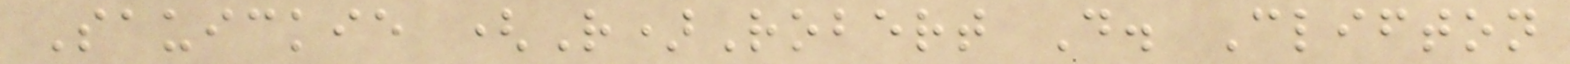Sauickie (R)Robert D. Clifton
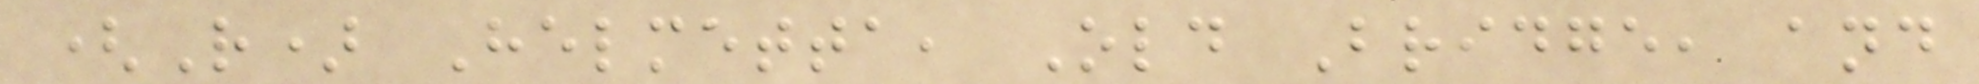(R) Helmetta, Old Bridge, and
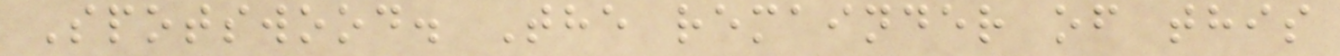Spotswood. The remainder of this
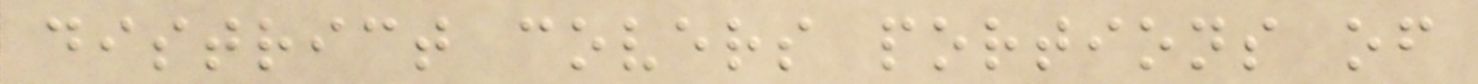district covers portions of
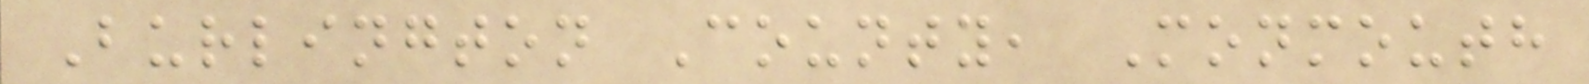Burlington County, Monmouth
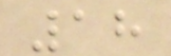18
